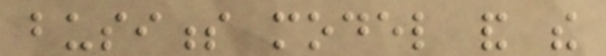business model and the
